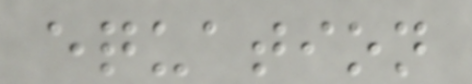equation
